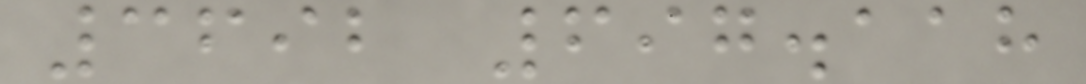3692 697.118
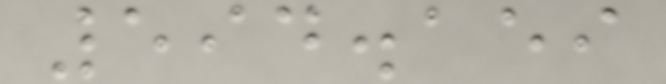594.159
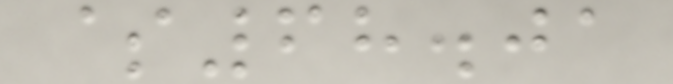$68.01
